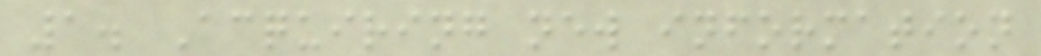1. Acquiring new information
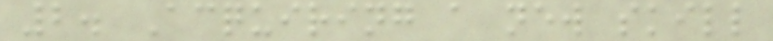2. Acquiring a new skill
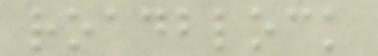roadblock
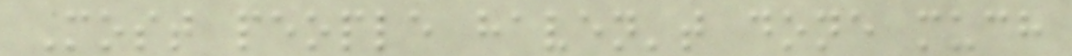Most people haven't done much
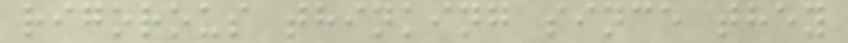rigorous thinking since they
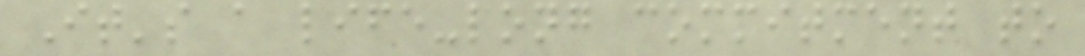It's a life-long commitment to
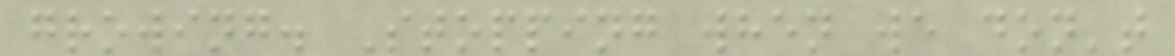growing. Stopping when we don't
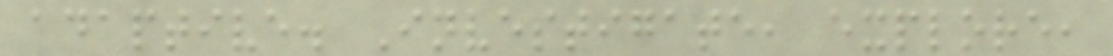adaptive. Investigate, explore,
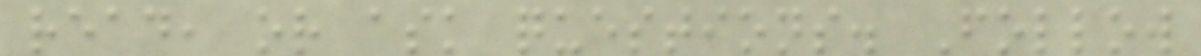read, or ask questions. Follow
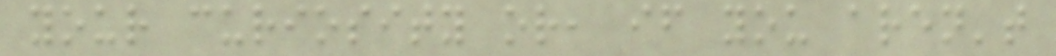your curiosity or, if you aren't
